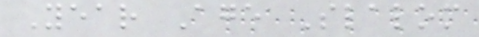Year Age Slalom
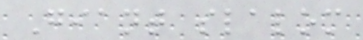Giant slalom
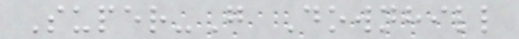Super-G Downhill
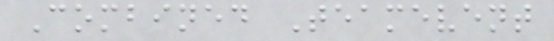Combined Teamevent
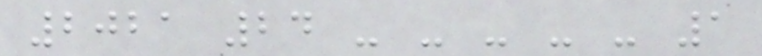2021 24 - - - - - 1
